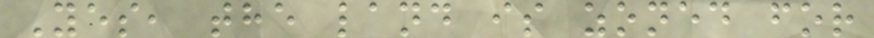Yes, the land is zoned for
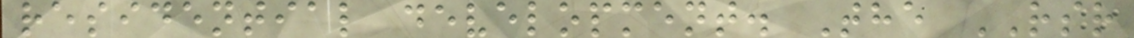residential development. The RSR
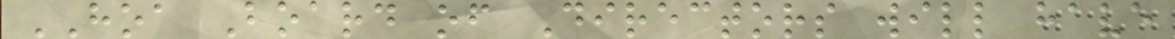HOA Board of Directors will have
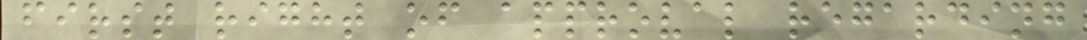first right of approval regarding
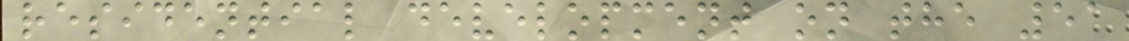residential development on the 51
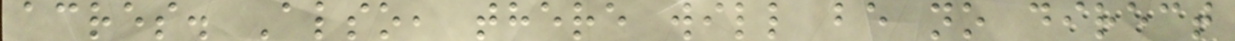acres. Also, there will be no direct
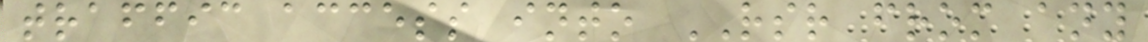traffic access into RSR from any
